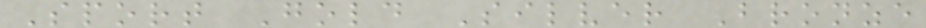Sport Gold Silver Bronze
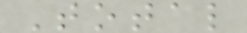Total
